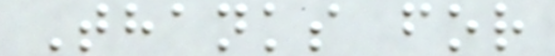Thanks for
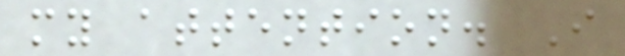my attention. I
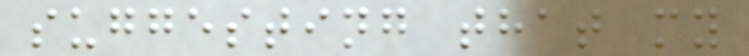suggesting that my
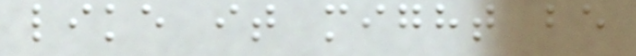like it might be
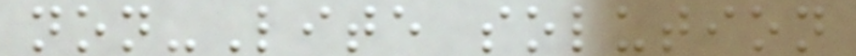non-Lite solution
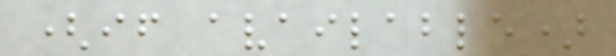(if available)
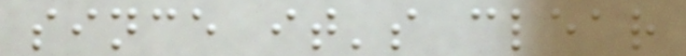since it's clear
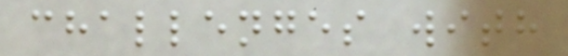challenges with
